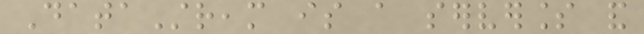DataStream is a serverless and
